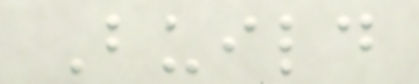Build
